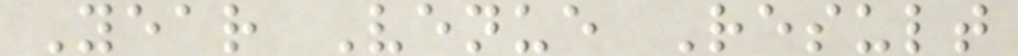Year Venue Result
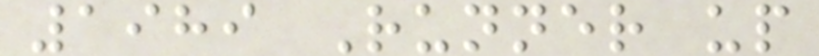1989 Runner up
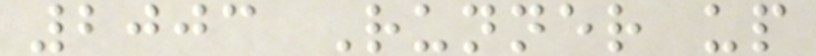2003 Runner up
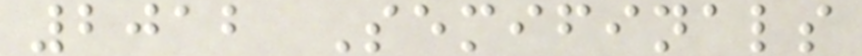2012 Semifinals
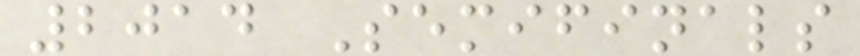2014 Semifinals
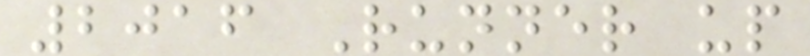2016 Runner up
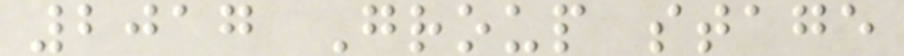2017 Group stage
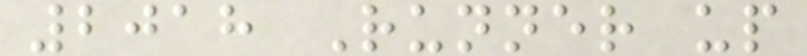2018 Runner up
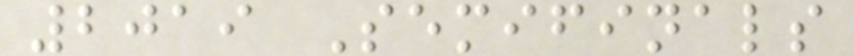2019 Semifinals
